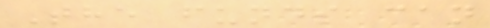The funds can
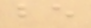be
